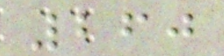260
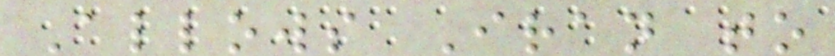Allows Iran to
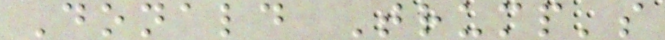Donald Trump's
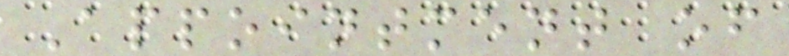Appointment of
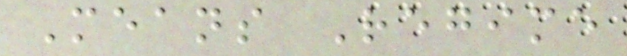Means Regime
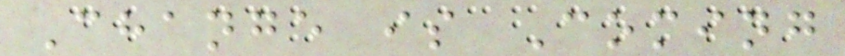Change is Coming
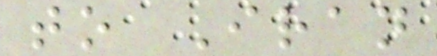to Iran
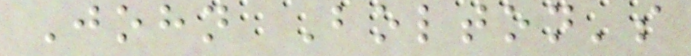John Bolton's
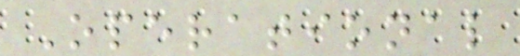Operational
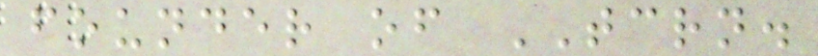founder of TCRN.
